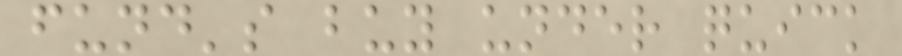fund's buy under quick
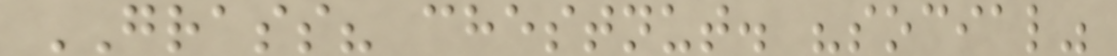GRASS? chestnut. "social"
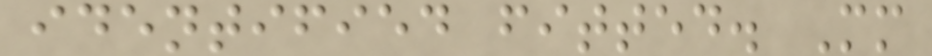identified fitted. Mm
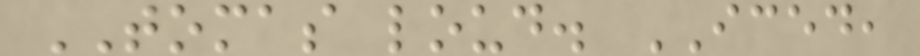TOMAS loud. ICED,
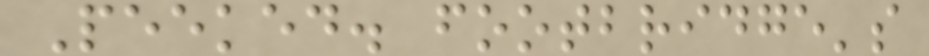Peeked. footbridge's
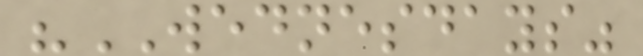"WEDNESDAYS"
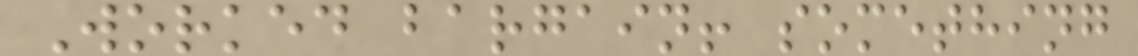Worked bargain! something
